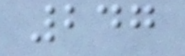247
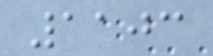1103
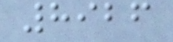8926
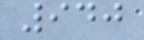940
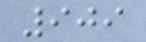909
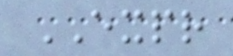EXPR
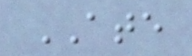ATE
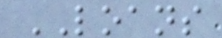LOANS
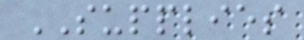SUPPLIES
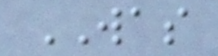WAS
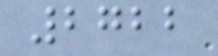2722
